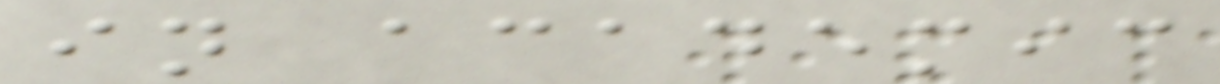in academic
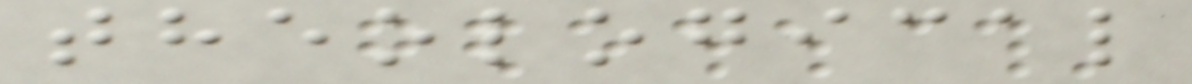theological
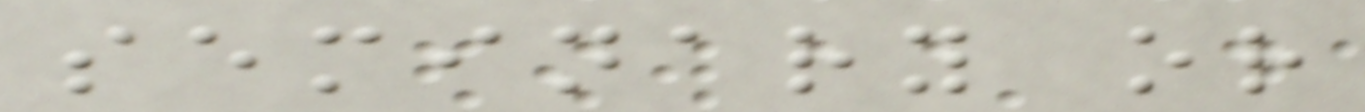seminary or
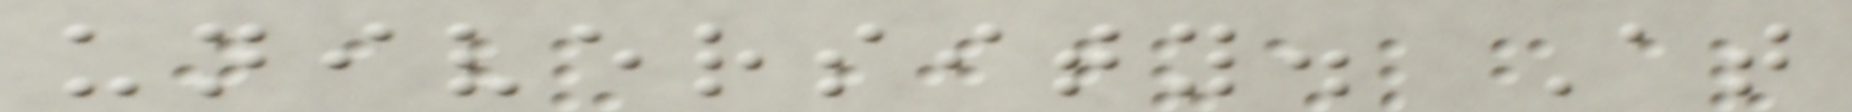university. At
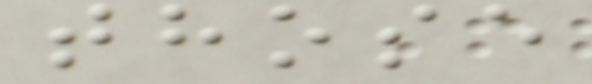those
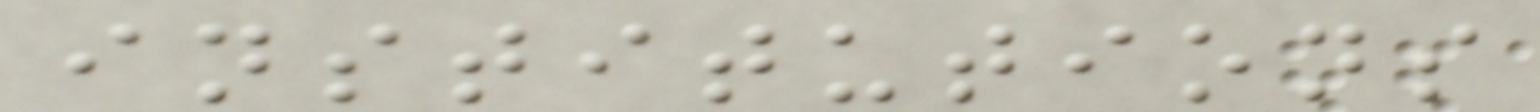institutions
